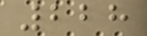228
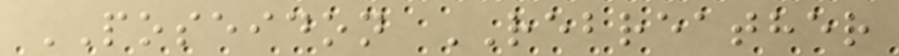POSEIDON REBREATHER
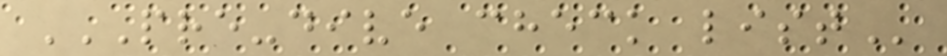PRE-DIVE CHECK LIST
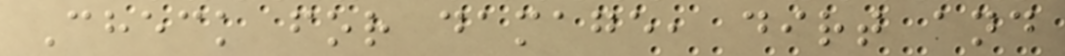Check for damage, dirt and
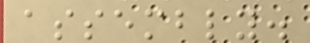assembly.
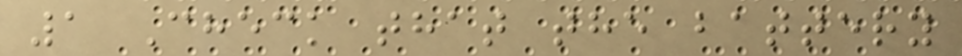1 Check that the battery
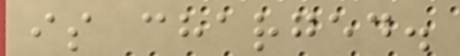is charged.
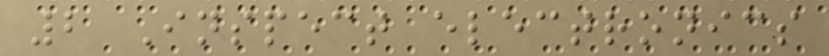2 Inspect electronics
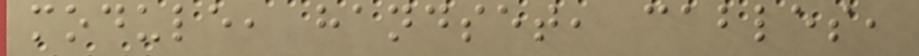module, handset, cables,
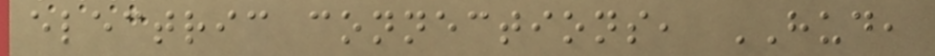electric connections, HUD,
